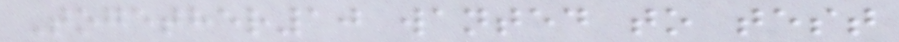Together10 wanted to test
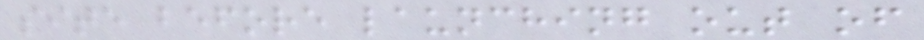site before launching out of
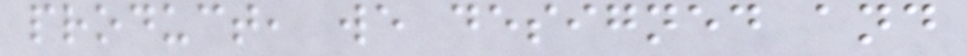product, we designed and
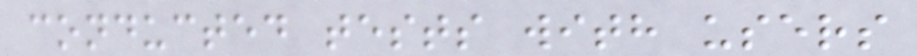conducted tests with users
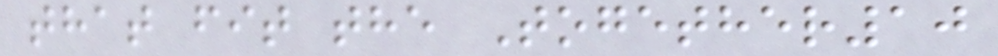that fit the Together10
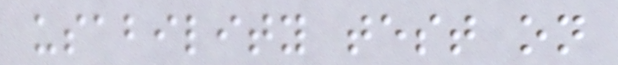usability test on
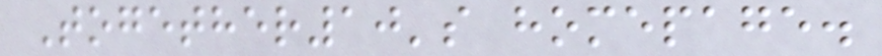Together10's homepage.
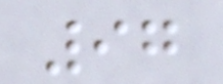97
